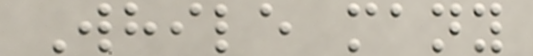While many
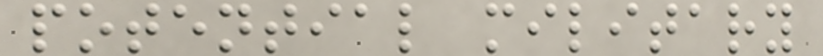potential military
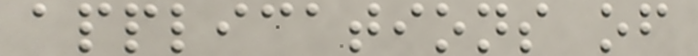applications of
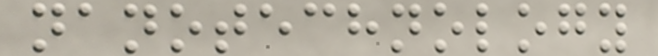nanotechnology
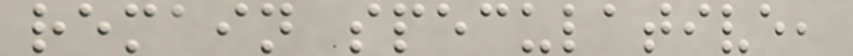remain speculative,
